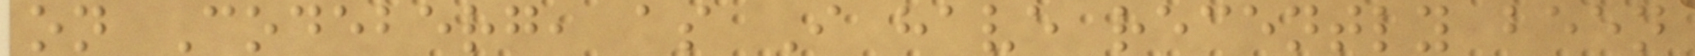on Codeberg, as I have recently been
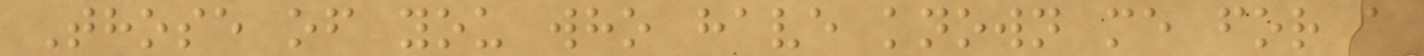Those of you who have known me for a
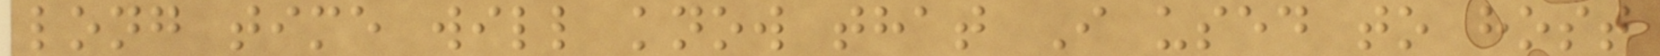long time will know that I used to host
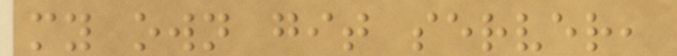my own git server,
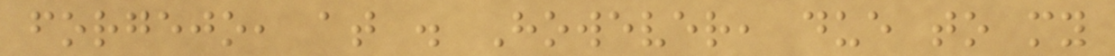forgejo, at . However, due to my
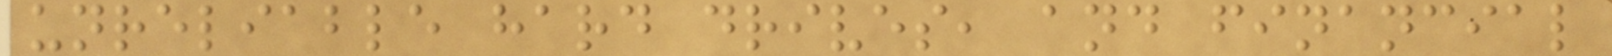unreliable hard drives, and financial
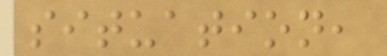situation,
